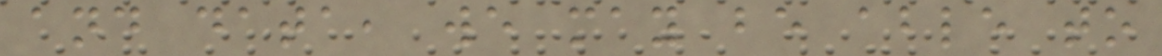and data, we may be able to
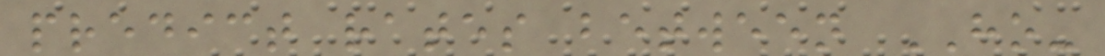predict rates between HO-
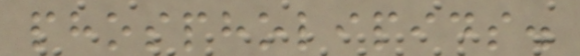phospholipids.
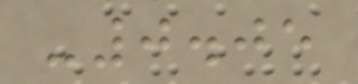-0.05
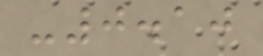-0.10
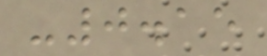-0.15
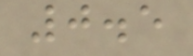0.5
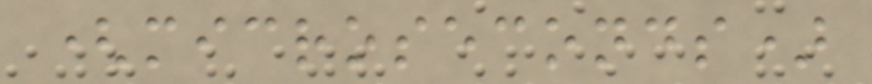(microseconds)
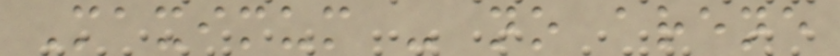Maximum - no arene
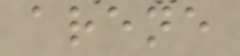arene
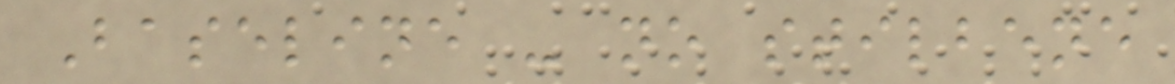Baseline - no stilbene
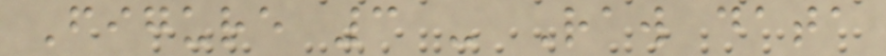Figure 3 - Raw data
